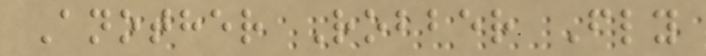Another Robber Fly
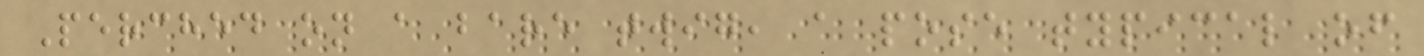Perched on a bare twig, a pose typical of
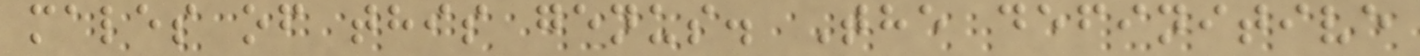males of this genus. The definitive
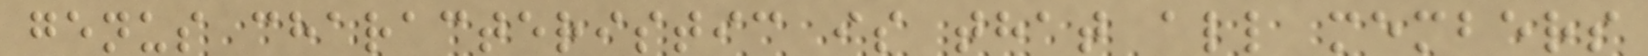genus characteristic is that all members
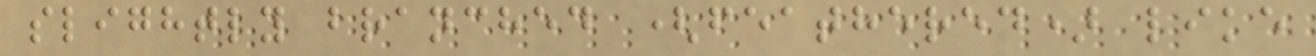slightly branched (feathered) like
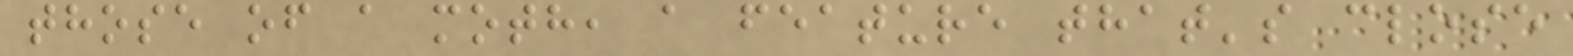those of a moth, a feature that's close
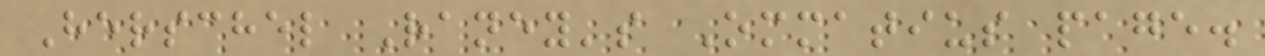Herschel Raney's Ommatius page.
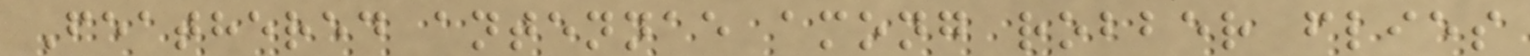Feathered antennae among robber flies
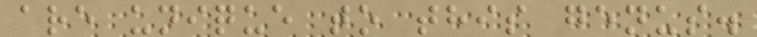are unique to this genus.
